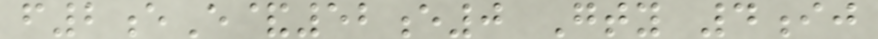f2eE&52e0 Gty 4ij
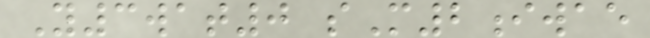Y3wat0 sM2iwae
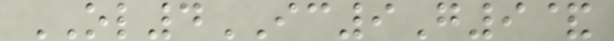OL4IC9G9&
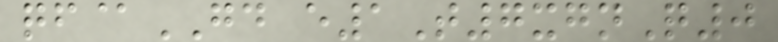qf@GD e1T7xgnQ0
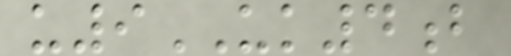u9UK4b
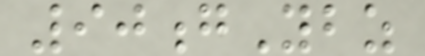90gYbz
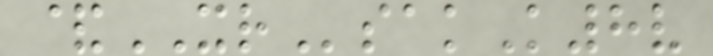&XRsakK8v
